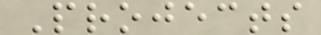Projects
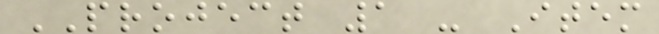PROJECT 1 - Item
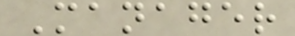Manager
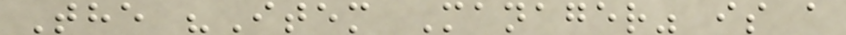The "Item Manager" is a
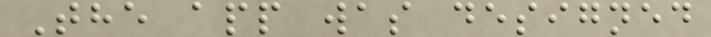The app was designed
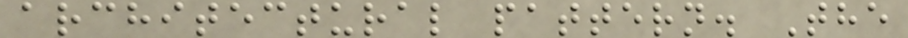architectural pattern. The
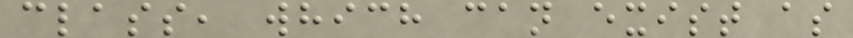class, which can exist as
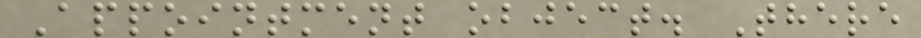Appointment object. There
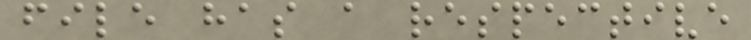file has a respective
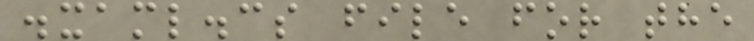.xaml.cs file for the
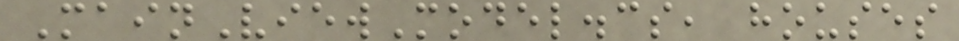MainViewModel.cs, houses
